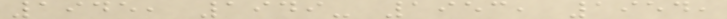1945, 1949- 1953, 1954,
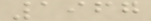1967
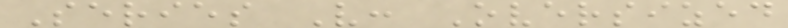Series V: Oversized
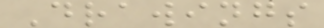Drawings
